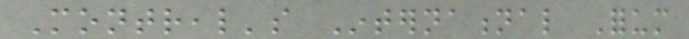Montreal's International Forum
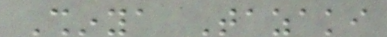Shinya Tazaki
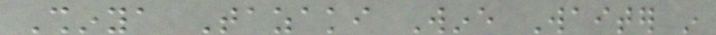Shinya Tazaki Wine Waiter in
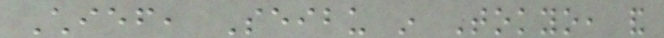Chief, Seibu in Tokyo, and
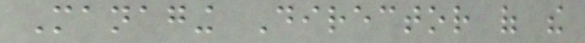Managing Director of the
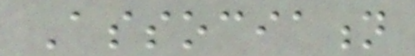Association
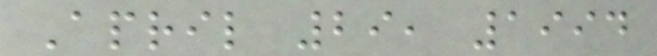April 29, 1994
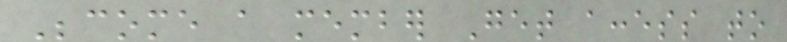Become a member Get access to
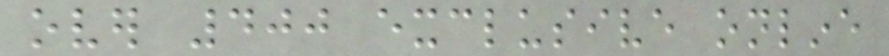over 400 exclusive online
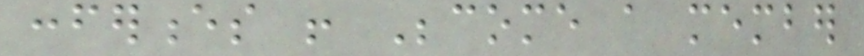conferences ! Become a member
